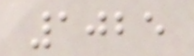1025
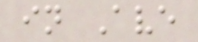in Ave
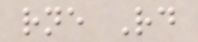rne Rd
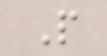P
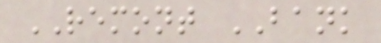REMONT BANK
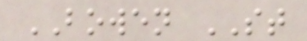BOWEN ST
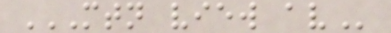MTN VIEW AV
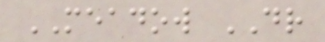MEADOW DR
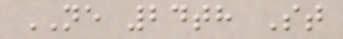NE 24th St
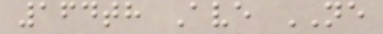164th Ave NE
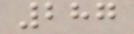287
